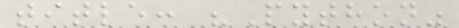title: "Python"
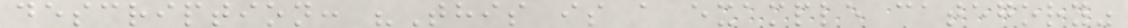description: "This is a example category"
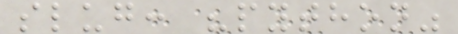slug: "python"
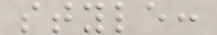style:
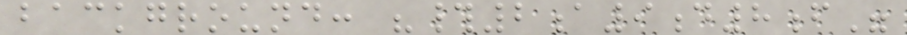background: "#2a9d8f"
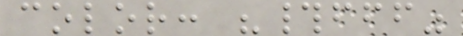color: "#fff"
